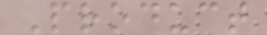Product
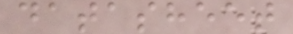datasheet
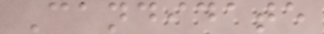Candidate
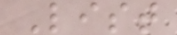List
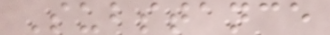Substance
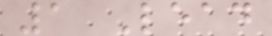1 Lead
